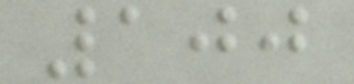100
